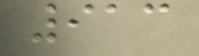913
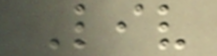Liv
